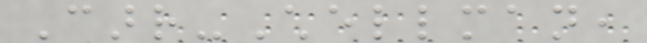Carr-Chellman,
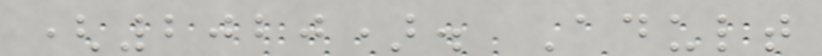(2020). Adult
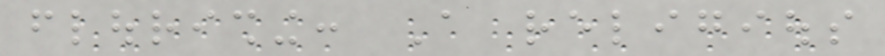flourishing: A religious
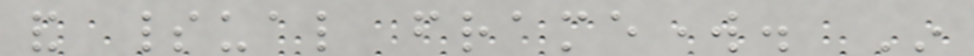and spiritual framework. In
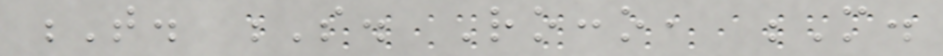T. S. Rocco, M.
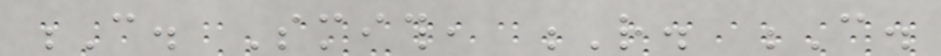C. Smith, R. C.
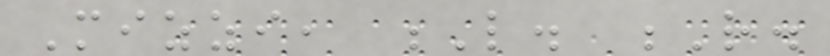Mizzi, L. R.
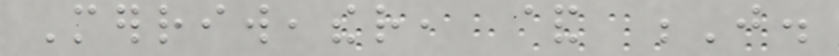Merriweather, & J.
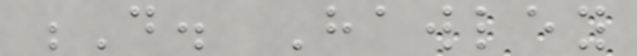D. Hawley
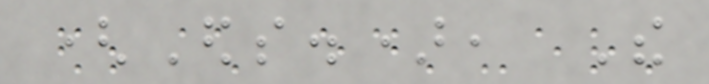(Eds.), The
